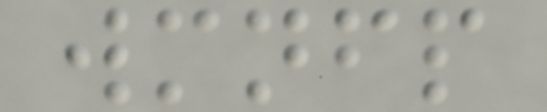wmnfp
